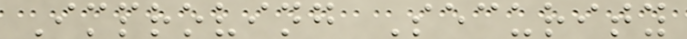Improving Security
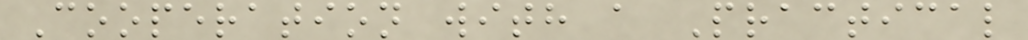Cooperation with a Practical
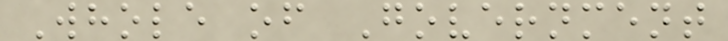Whole of Government
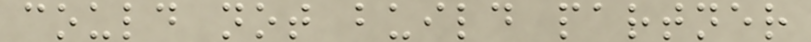could not build partner
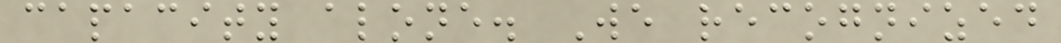capacity alone. We recognized
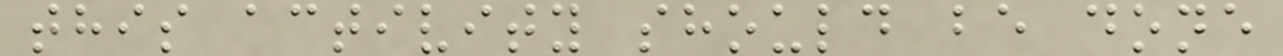this activity should be done
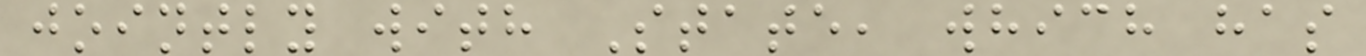jointly with State, which has
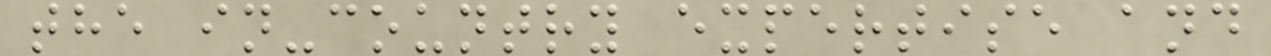the in-country expertise and
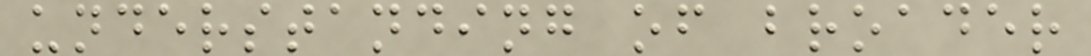understanding of broader
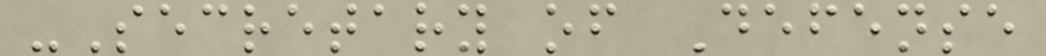-Secretary of Defense
